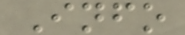Info
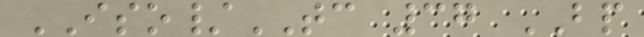ISO/TC 37 BP
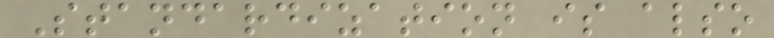Standardization is also
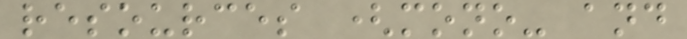resources (mono- and
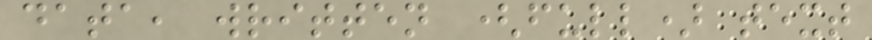data, written (full) text
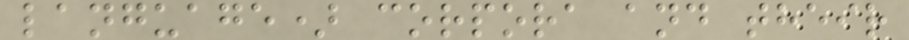language) corpora and their
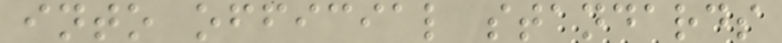into official standards
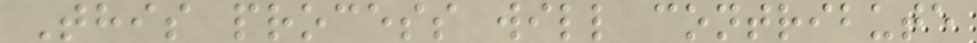This process will contribute
